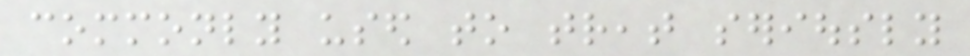commonly used to treat seriously
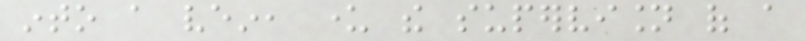into a vein, under the supervision of a
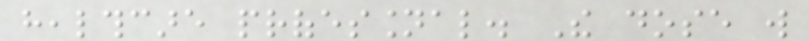healthcare professional. The dose will
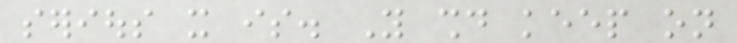serious it is. You should keep on
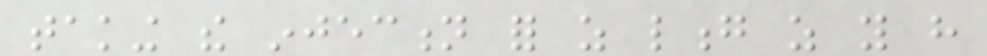taking the injection for as long as you have
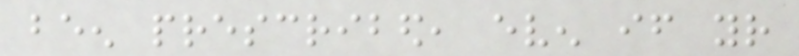been prescribed, even if your
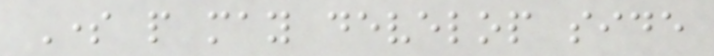Some people may develop side
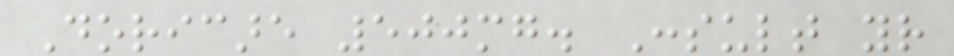Doricare 500mg. Consult your
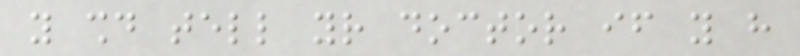you should tell your doctor if you have
